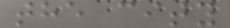the city
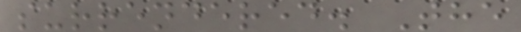surrendered. The
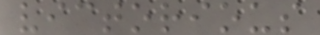victorious
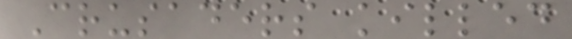Crusaders killed
